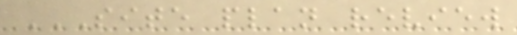SITE PLAN REVIEW
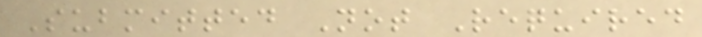Submitted Not Required
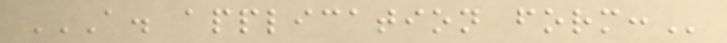A. APPLICATION FORM:
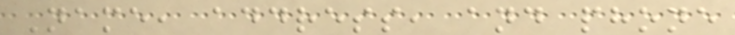Name, address, and phone
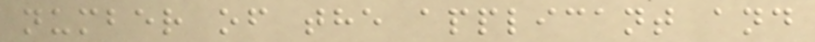number of the applicant and
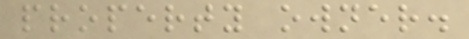property owner.
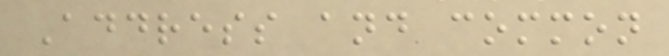Address and common
